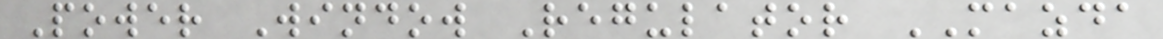Power Window Regulator MAZDA
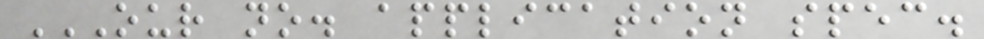OUR NO. APPLICATION SPEC.
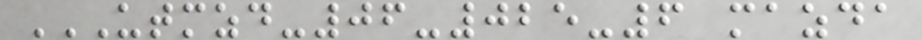UTMZD-06-025-6 MAZDA
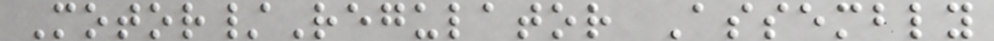Motor/Regulator Assembly
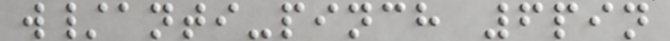w/anti-pinch 6pin
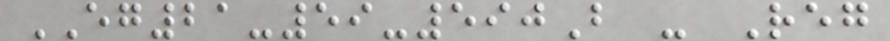EG21-59-590B - Reg
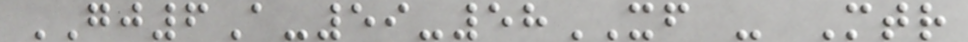GJ6A-59-58XF - Mtr
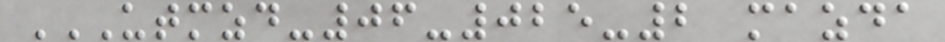UTMZD-06-025-2 MAZDA
